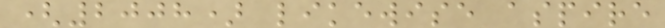(2008) likewise aspire
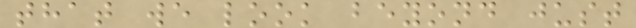that we look beyond just
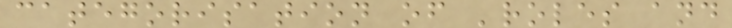categorisation of 'roles and
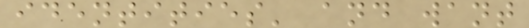identities' and want
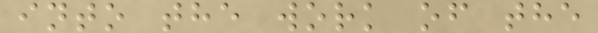into the work of the
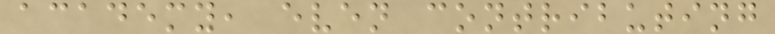academy, even contributing
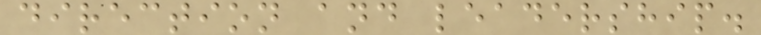direction and leadership.
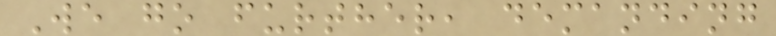We go further, demanding
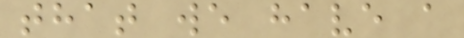that we have a
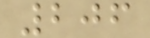206
